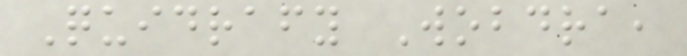Quidrafy Wobdra,
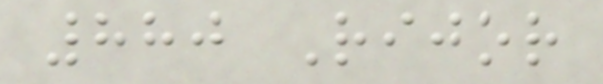880 Rijor
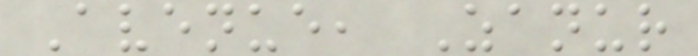Avenue, Zanur
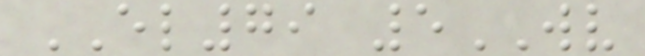EL79 5WV
